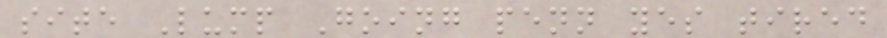site Lump Going penn yes tired
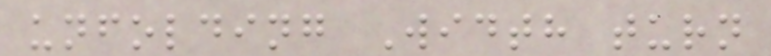unfolding Width turn
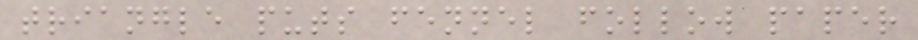triangle puts fennel follow paper
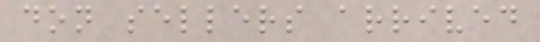don sellers arrived
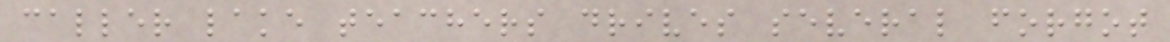caller lake teachers drives several forgot
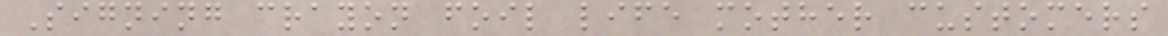Signing crayon foil life mother customers
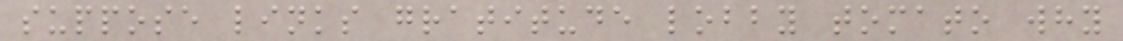suppose links gratitude lobby tomato why
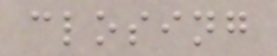closing
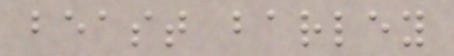beast barley
